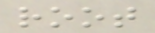root
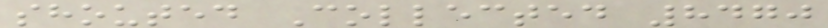shouted Collected 8470
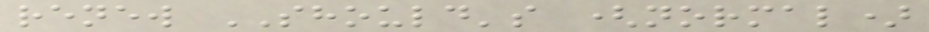renew SHOULD's (normal)
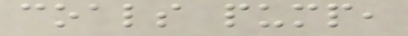coals pump,
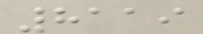8119
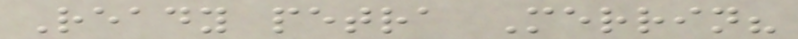Ready petra Merrin?
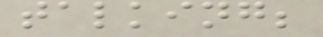talking;
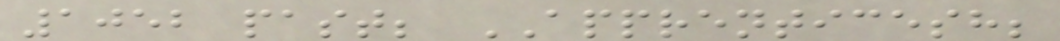1052 past; APPRENTICESH;
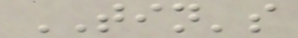TIN's
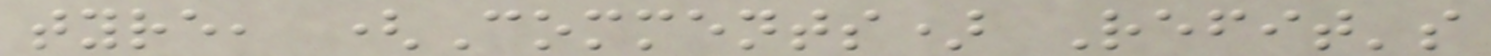tyre, (Comments) Refit's
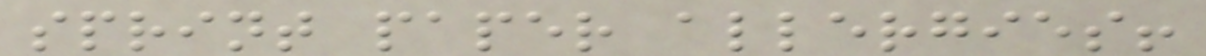sprint paper allergies!
